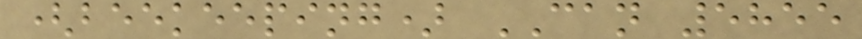(beekeeping) CAN 5855
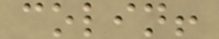colin!
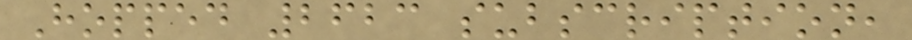Hopped 2623 subscription,
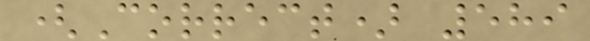(Correct) 589
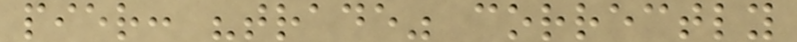pier: "trade" correctly
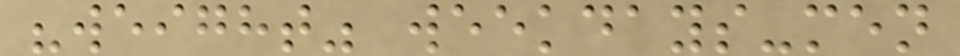"weight" weekdays-men
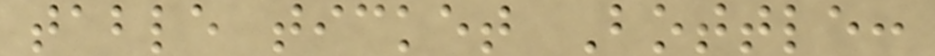table ticket Bottle:
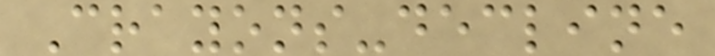Crayons-decline
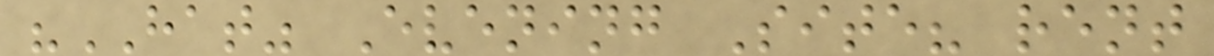"HAT" Evening Site? rent
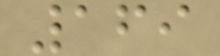169
